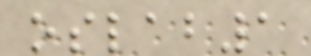oslab1
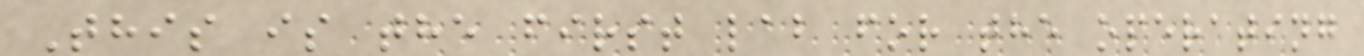This is the first lab for the operating
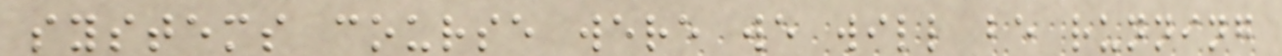systems course were we will be running
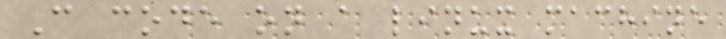C code on a linux machine
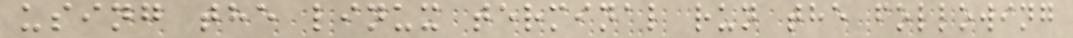using the linux terminal run the following
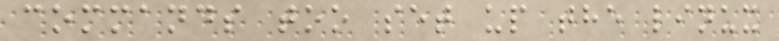commands too set up the linux
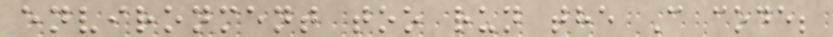environment too run the C code;
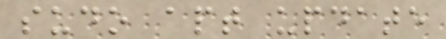sudo apt update
